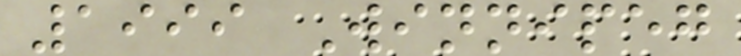1999 Winnipeg
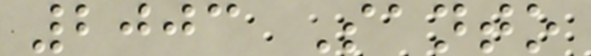2003 Santo
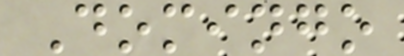Domingo
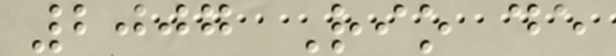2007 Rio de
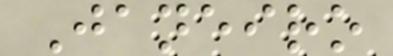Janeiro
